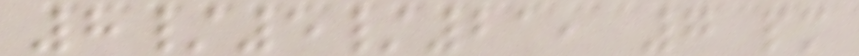8/5/21, 7 pm
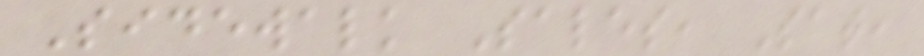Sidewalk Sales, Sat,
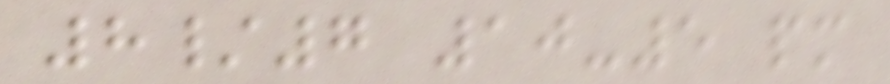8/7 10-5 pm
